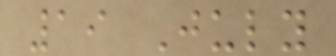19 July
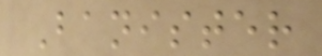Banister
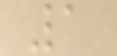1
